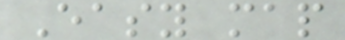Easy map
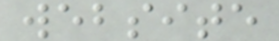website
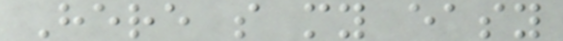Here s my easy
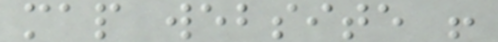map website !
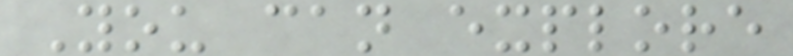You can explore
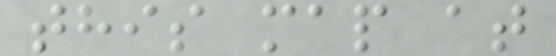this map at
